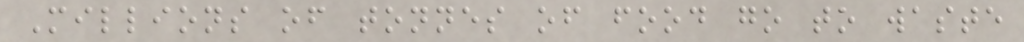Millions of tonnes of food go to waste
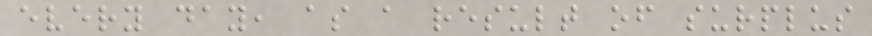every day, as a result of surplus
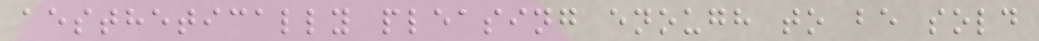aesthetically pleasing enough to be sold
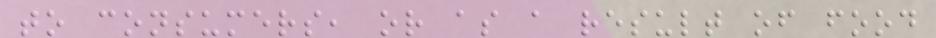to consumers, or as a result of food
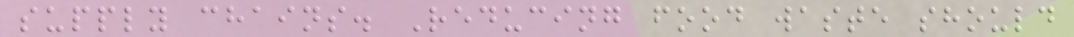supply chains. Reducing food waste should
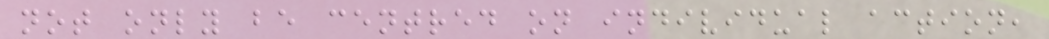not only be centred on individual action,
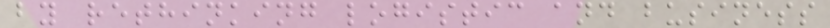by rethinking logistic and business
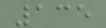135
